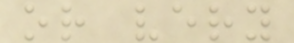or very
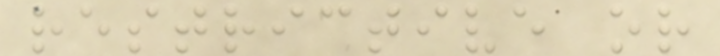restrictive or
